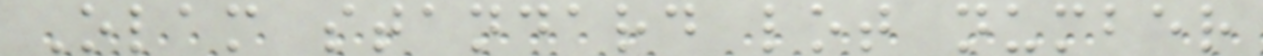Olam standard lot number
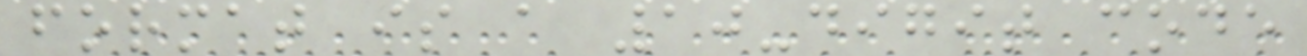format is a 10-digit code
